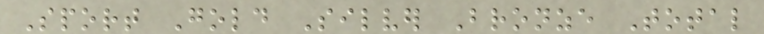Sport Gold Silver Bronze Total
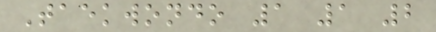Taekwondo 1 1 2
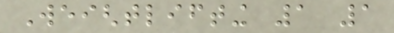Weightlifting 1 1
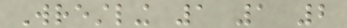Wrestling 1 1 2
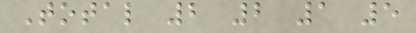Total 2 2 1 5
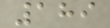189
